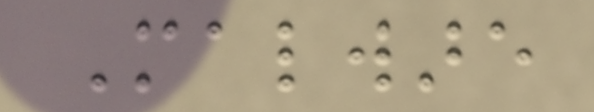Malware
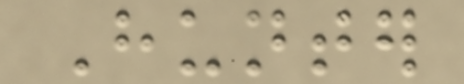Hunter
